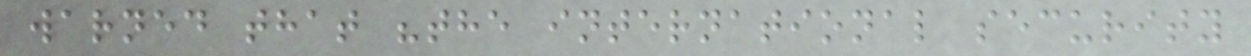warned that "the international security
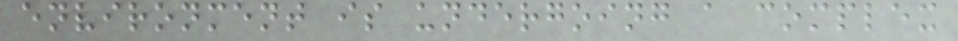environment is undergoing a complex
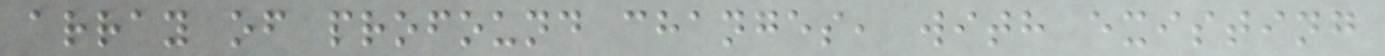array of profound changes, with existing
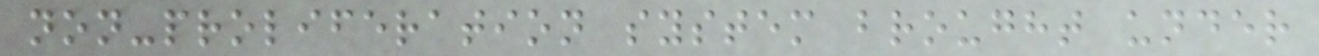non-proliferation system brought under
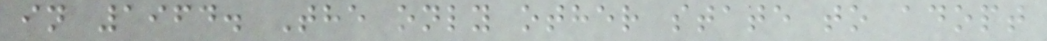in 1964. The only other state to adopt
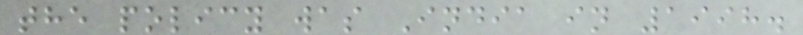the policy was India in 1998.
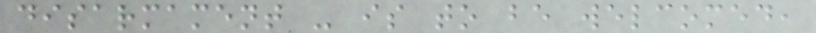disarmament - is to be welcomed,
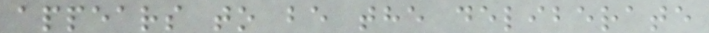appears to be the deliberate
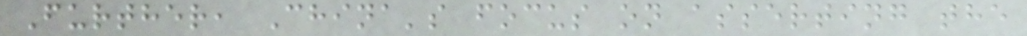Further, China's focus on asserting the
